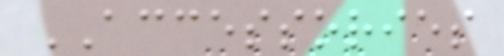ACCESSORIES
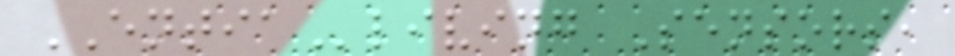ENTIAliving Sensors,
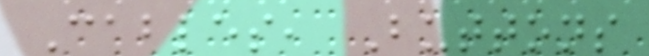Cables, Buttons
